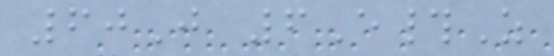60J 6E#Z
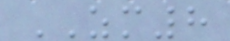ZM8
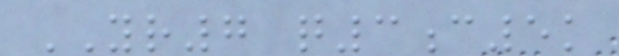YR7 q3c5k
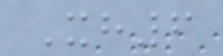Xh6
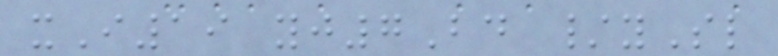xI19 yj7Bd /ySl
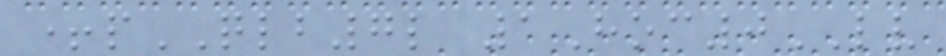+pQLB7l 1Hoc0LV
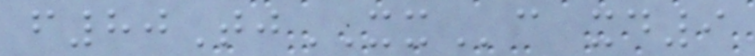f80TjXXc xd9
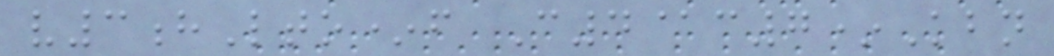v3hLto*f C4@c7*Kbn
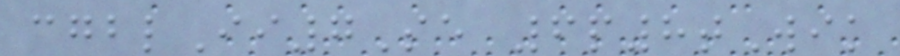cgblIi7Se 6p8tWik
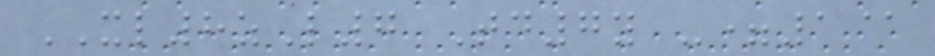XL8zL7 Td7y -=1@
